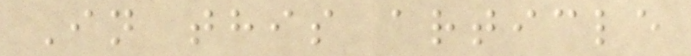In this article
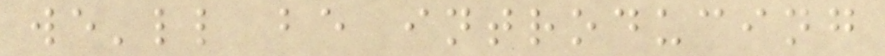we'll be introducing
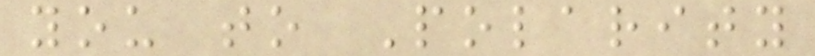you to Polarity
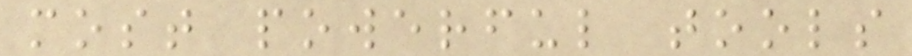most powerful tools
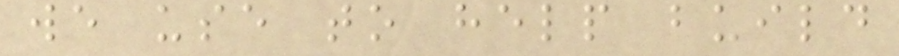we use to help build
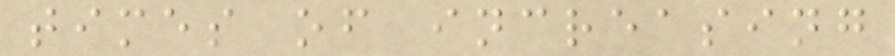times of increasing
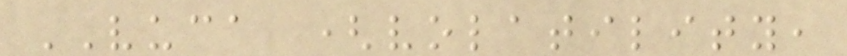VUCA (volatility,
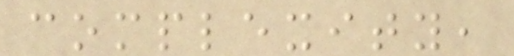complexity,
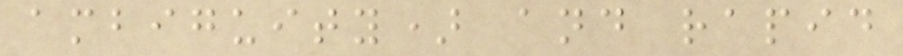ambiguity) and rapid
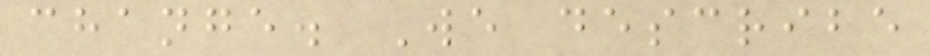change. We describe
